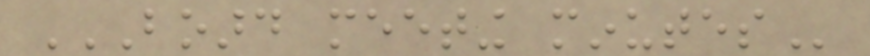BOARD MEETING MINUTES
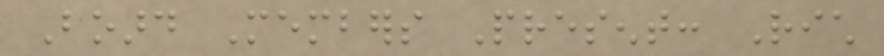Board Members Present: Rich
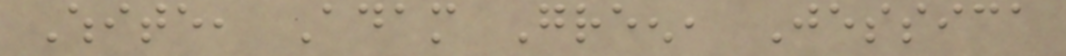White, Adam Green, Jessica
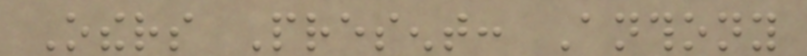Others Present: Anthony
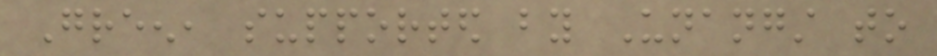Green, supported by Unangst to
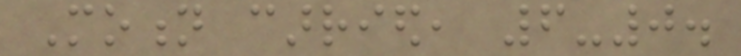Motion carried, 6-0.
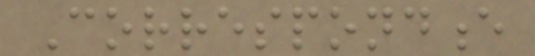Correspondence
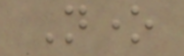None
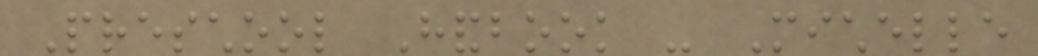Preschool Handbook - Michelle
